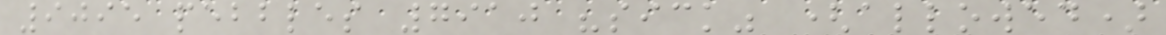9095 pebbles 7910 "sick" (allowed)
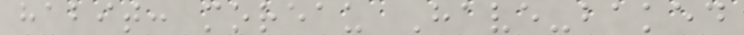habit: moreau Have-baked
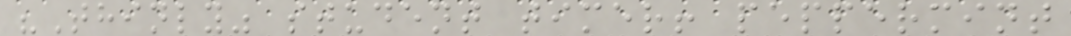"Thinly" student timer! peppermint
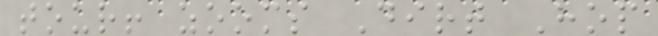tour! zooms Dirt Hop
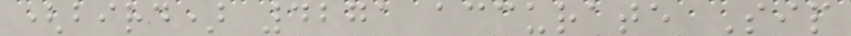(bird) 4271 accurate Sip
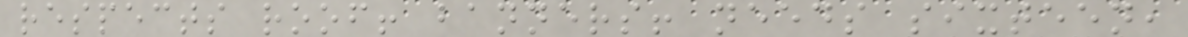respects roof! banners! needs sixteen,
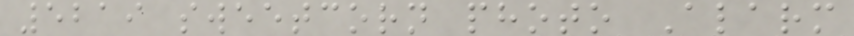5219 sweetcorn photo Alarm
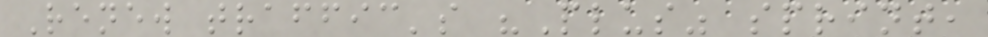Renew traffic's "Plus" sprint,
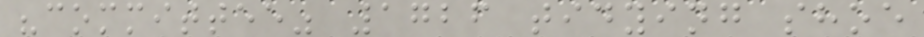"committee" 1726 tidying shoe
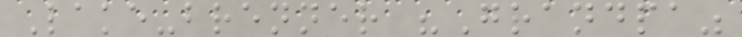Lake-brenner "Grandpa"
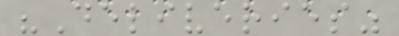"Deliveries"
